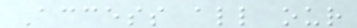Access all our
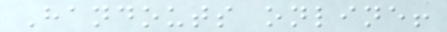Handouts online!
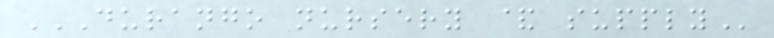DURANGO NURSERY & SUPPLY
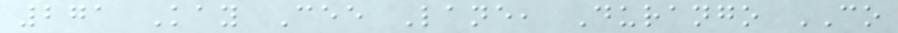271 Kay Cee Lane, Durango CO
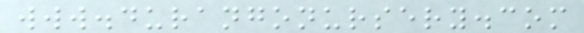www.durangonursery.com
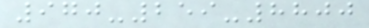970-259-8800
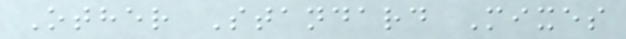Other Standard Mixes
